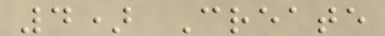4) Create
